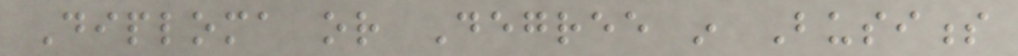Diploma or Degree in Business
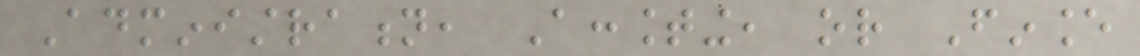Administration, Accounting, or Finance
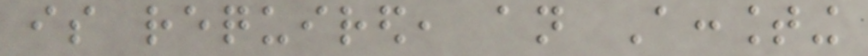is required, an Accounting
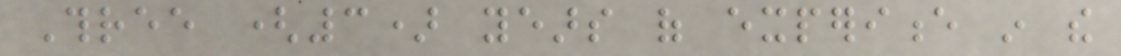Three (3) years of experience in the
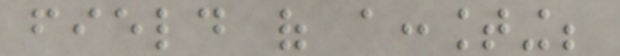field of accounting;
